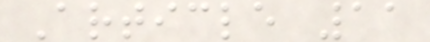Article 11
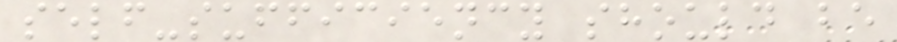self-sufficiency should be
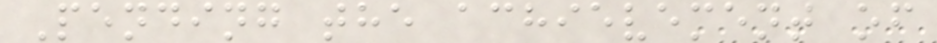Pending the achievement of
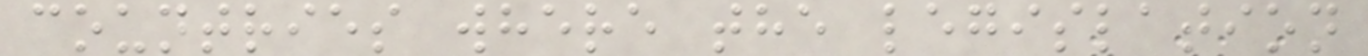countries where the legislation
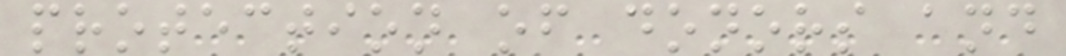protection of donors and
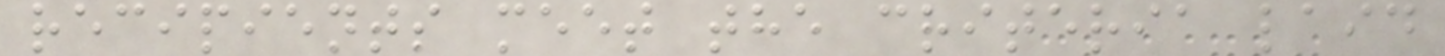recipients meet the criteria laid
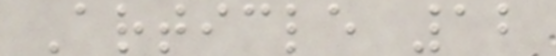Article 12
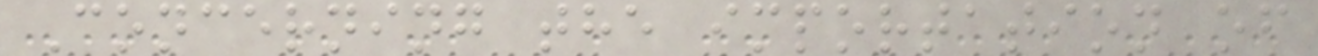Concerning the importation of
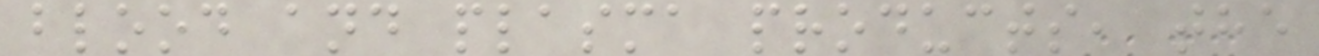blood and plasma products, the
